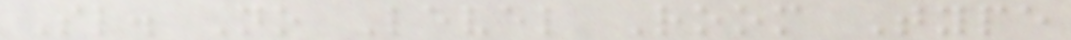Sl. No Level Room Type
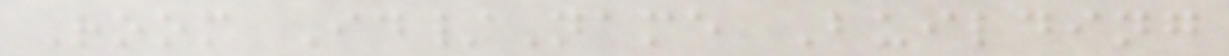Room Id/Name Building
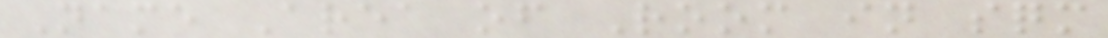Name Area of Room in sqm
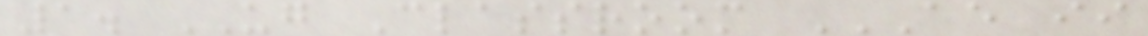1. UG Classroom AE II
